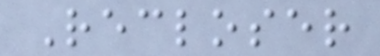Recloser
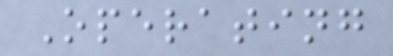Operating
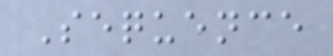Sequence
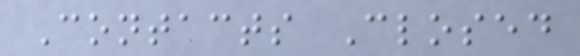Contacts Closed
